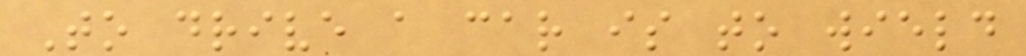To drive a car is to wield
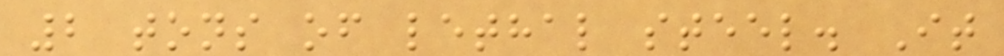2 tons of lethal steel. It
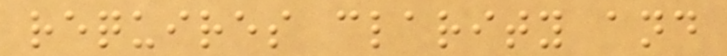requires clarity and
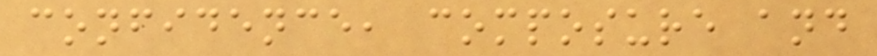confidence, composure and
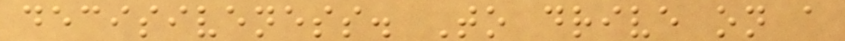decisiveness. To drive on a
